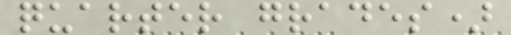quarter grades)
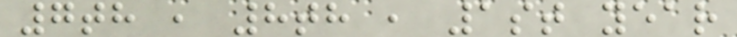7th , 8th , 1st year
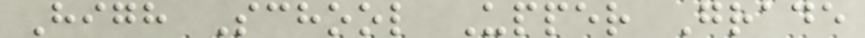High School Upper Grade
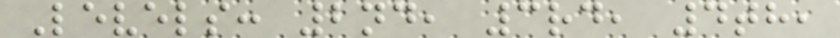Levels: 2nd, 3rd, 4th,
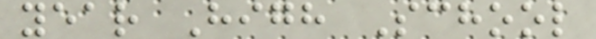year High School
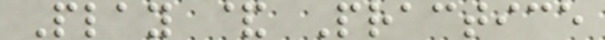Play & Practice
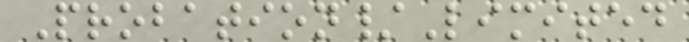Probation/Limited
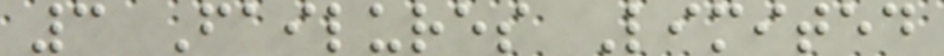3 Failures Limited
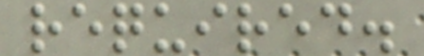required.
